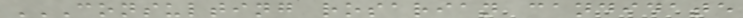CONSULTING ROSARIAN CANDIDATE
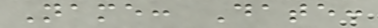Name: Date:
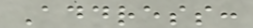Address:
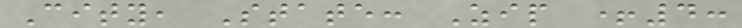City, State: Zip +4:
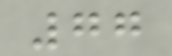77
